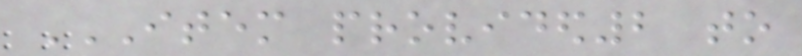ITEM PROVIDED2 TO
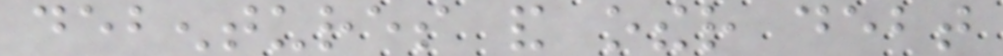debentures and other debt
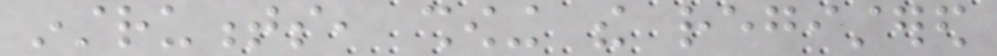instruments, showing the registered
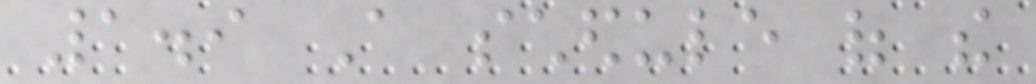1.9 A schedule of the
